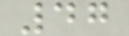47
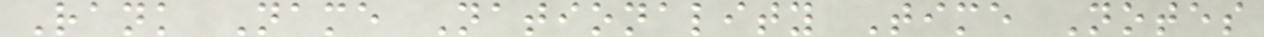Rank Name Nationality Time Notes
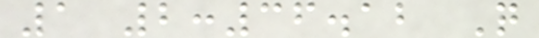1 2:36.12 Q
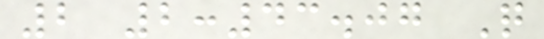2 2:43.07 Q
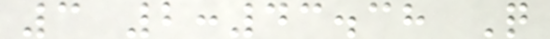3 2:43.38 Q
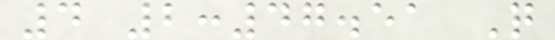4 2:47.51 Q
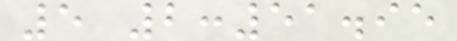5 2:51.95
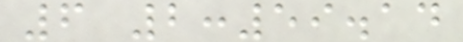6 2:59.14
